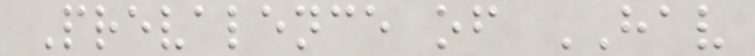Prevalence of HAV
